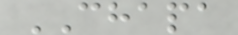CHAPA
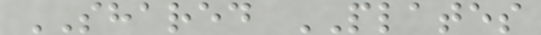SHARED PLATES
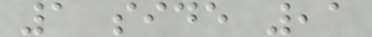1 side ,1
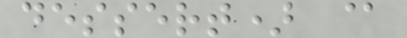dessert) @
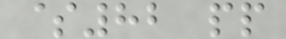$82 pp
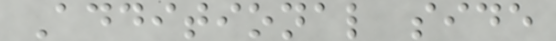Additional side
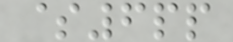$6pp
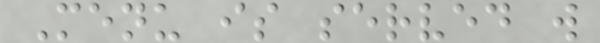Menu is served w
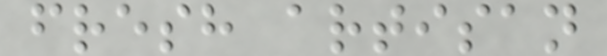fresh artisan
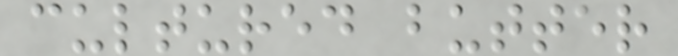cultured butter
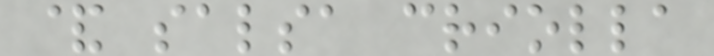& salsa criolla
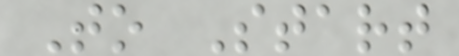To Start
